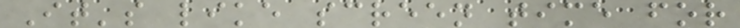It's like screen time for
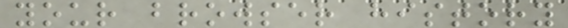your browser history
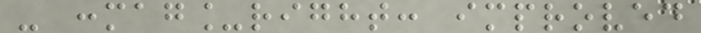- :mag_right: improved
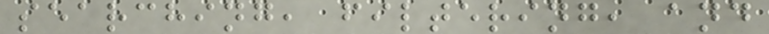searching, filtering, and
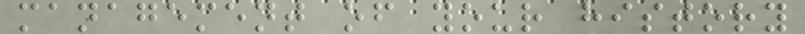management of your history
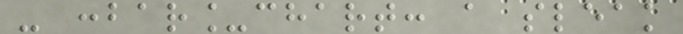- :bar_chart: a sleak
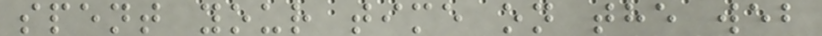spent your time on the web
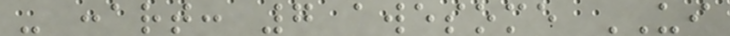- :art: 7 awesome UI
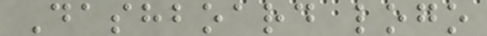Dashboard logo
